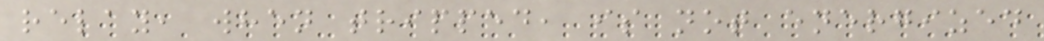relay, when tripped, is not energized
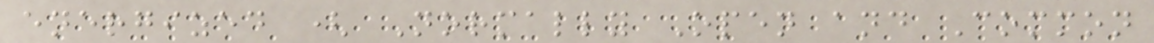energized ( Normally Open and Common
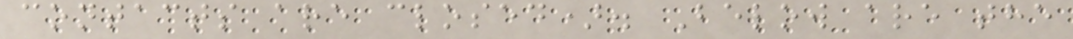contacts are closed). Below are the
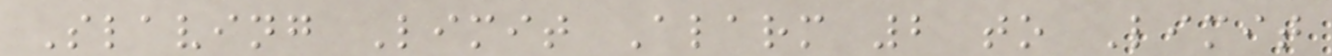Slaving Limit Alarm 2 to Limit
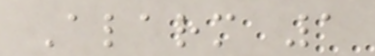Alarm 1
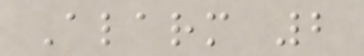Alarm 2
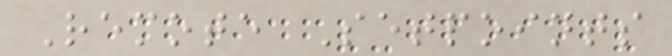Remote Setpoints
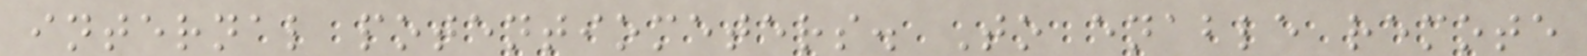internal potentiometers. To enable remote
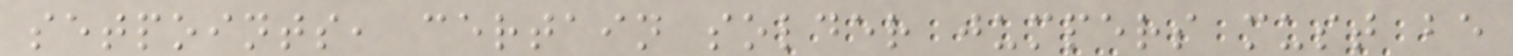setpoints, certain solder jumpers must be
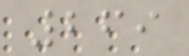269
